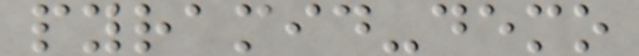pyramid-demo
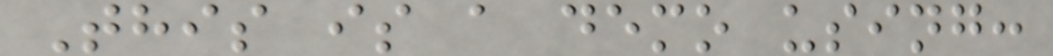This is a demo using:
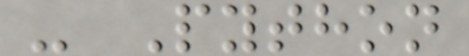- Python
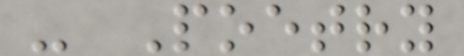- Poetry
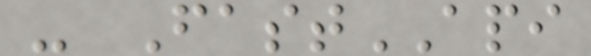- FastAPI
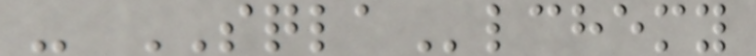- SQLAlchemy
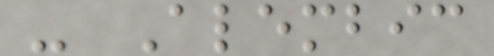- Alembic
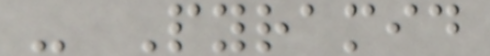- Pyramid
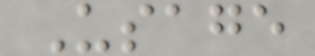Usage
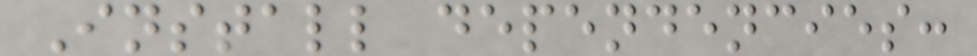Install dependencies:
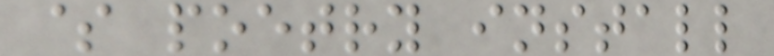$ poetry install
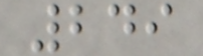249
